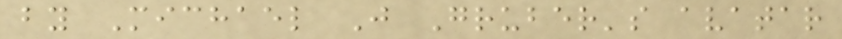by Michael J Gruber's avatar
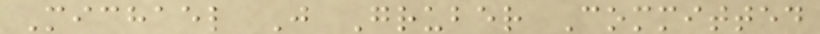Michael J Gruber Committed
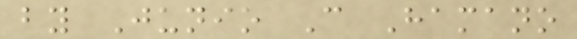by Junio C Hamano
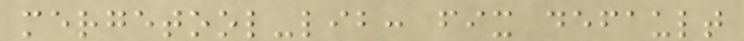mergetool-lib: fix default
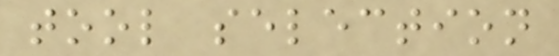tool selection
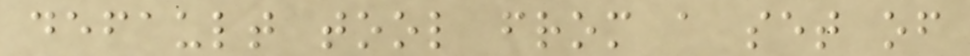default tool from a set of
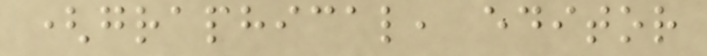(graphical, editor
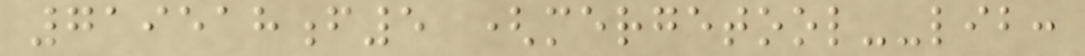719518f5 (mergetool--lib:
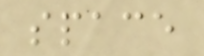space
